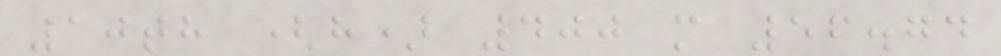10th (h) 400 m 56.74
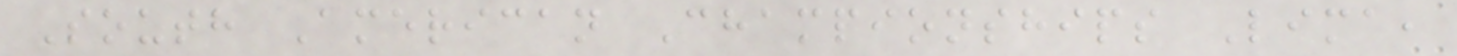South American Championships Lima,
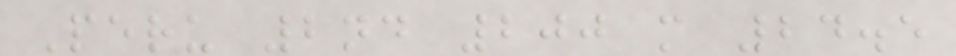Peru 2nd 200 m 24.5
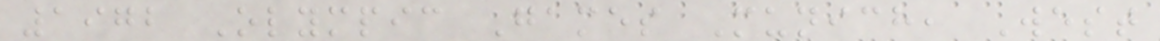1972 Olympic Games Munich, West
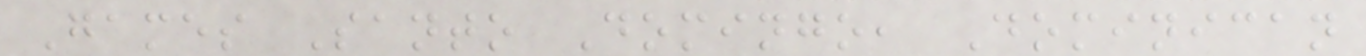Games Santo Domingo, Dominican
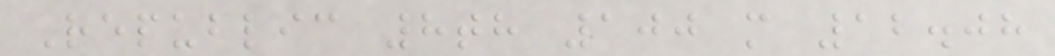Republic 8th 100 m 12.08
